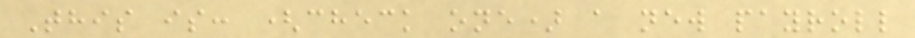This is: (check one) a new payroll
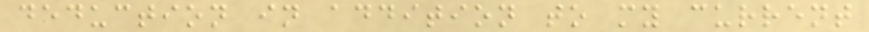deduction in addition to my current
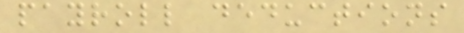payroll deductions
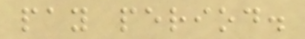pay period.
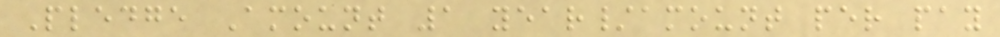Pledge Amount 1 year/amount per pay
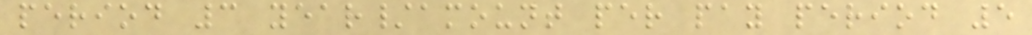period 3 year/amount per pay period 5
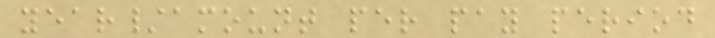year/amount per pay period
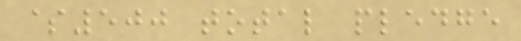$500 total pledge
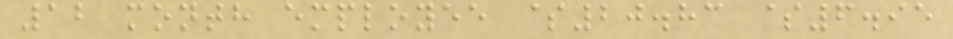12 month employee $20.83 $6.95
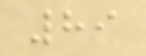89
